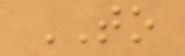TO
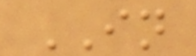IN
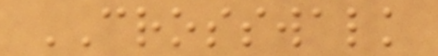CROSSWALK
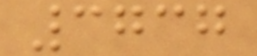3737
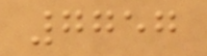7757
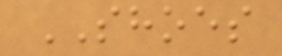SHOES
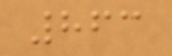863
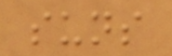suns
